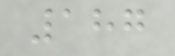187
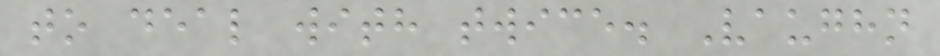to deal with twice. Vaughn
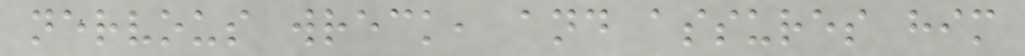nervous wreck, and assures him
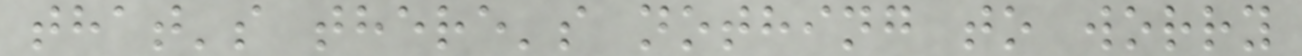that's there's nothing to worry
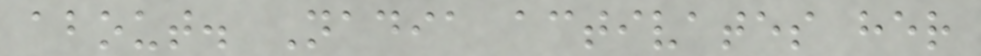about. Nadia activates her
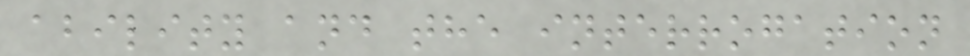ability and the interrogation
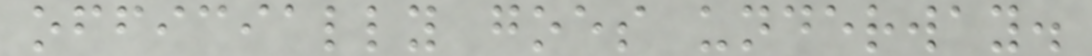officially goes underway.
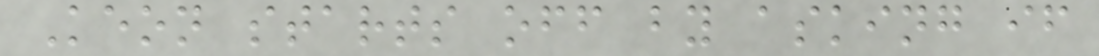Keon starts off by asking if
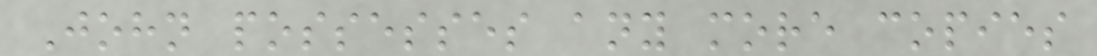John possesses any more copies
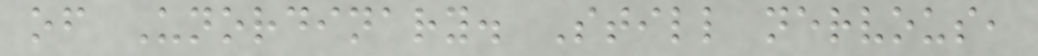of Unordinary. Still nervous,
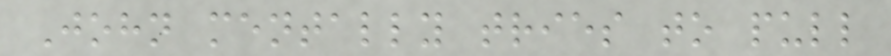John mentally tries to pull
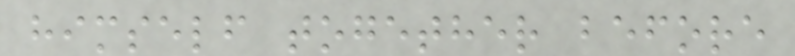himself together before
